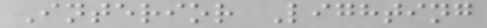Interior Lighting
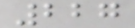227
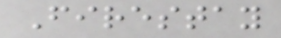Firestay
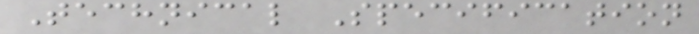Technical Specification
